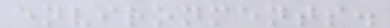environments.
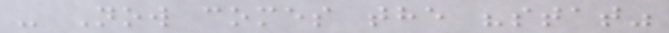- Now comes the "stat"
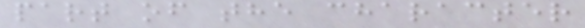part of the character
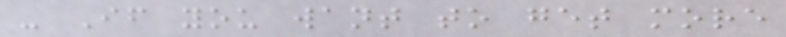- If you want to get more
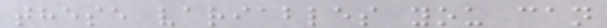these variables you can
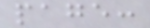page:
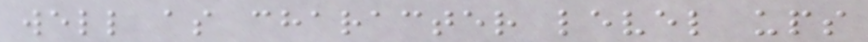well as character level ups
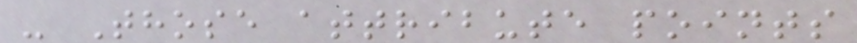- Those attribute points
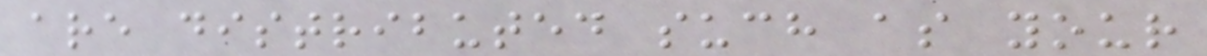are distributed such as your
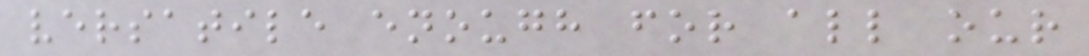versatile enough for all our
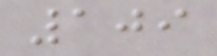109
